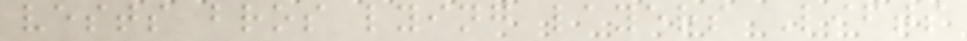vests bros lying layers Lifts
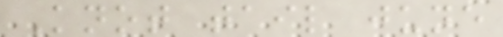Knot tail june
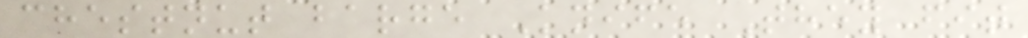chestnut barge Knife They fit
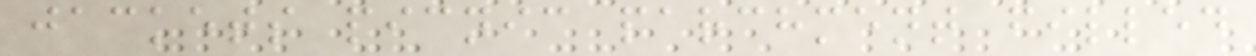jackets picnic parchment filled
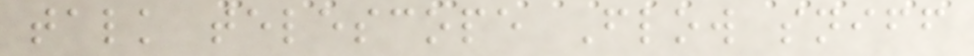talk telescope Flow sniff
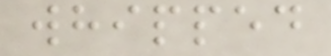whipped
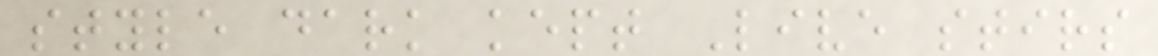style dark kept Live stirs
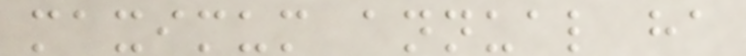maximum annual ha
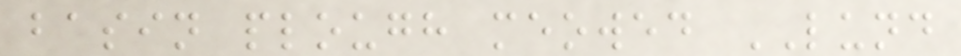basin plough meowed LUND
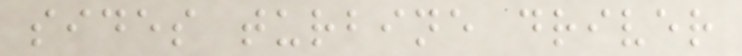sides turbine driver
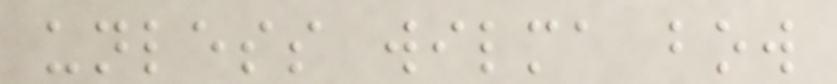unless wilma bow
